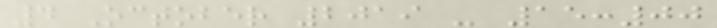4 October 2019 - 15:00
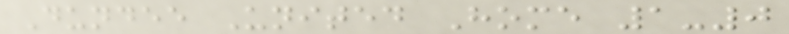Dundee United Home 1-0
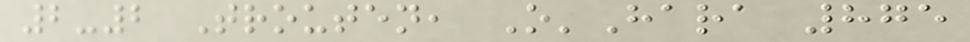2-2 Trouten, O'Hara 875
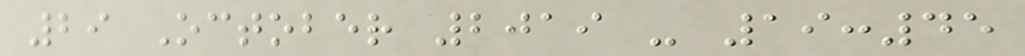29 October 2019 - 19:45
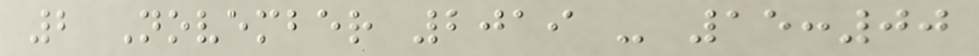2 November 2019 - 15:00
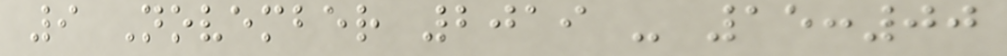9 November 2019 - 15:00
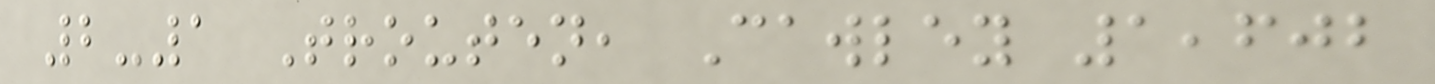2-1 Trouten, Cawley 1,602
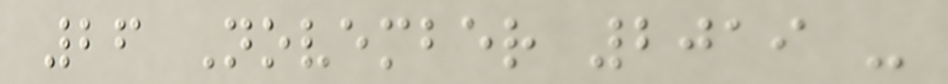26 November 2019 -
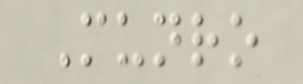Munro
